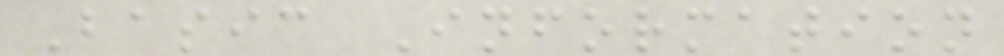Basic Information
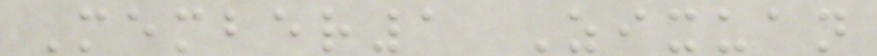Member1 Zixuan
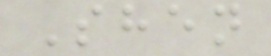Shen
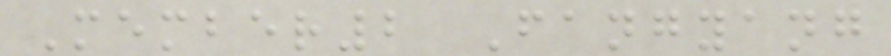Member2 Fangyang
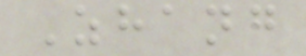Zhang
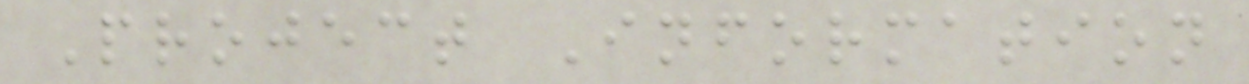Project Information
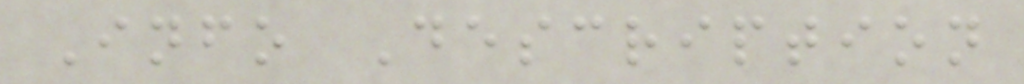Info Description
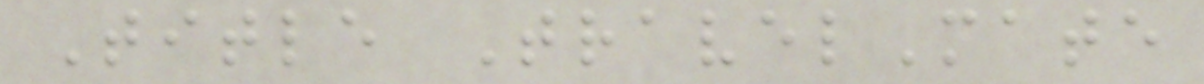Title TravelMate
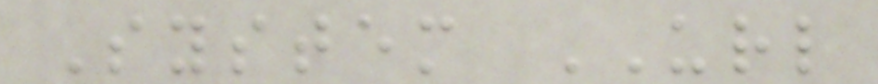System URL
